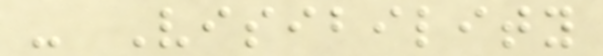- Visibility
